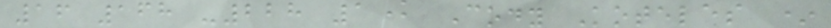16 168 -228 1K Cody Koteles *
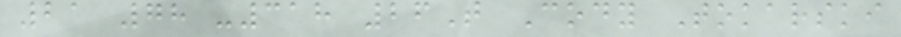21 78 -318 26T Cody Tokarski
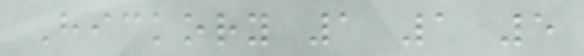Hickory 1 1 5
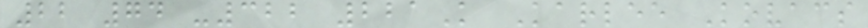22 74 -322 221K Karlee Kovacs
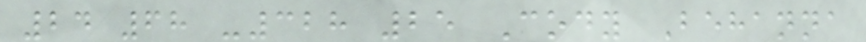24 68 -328 25 Cody Behanna
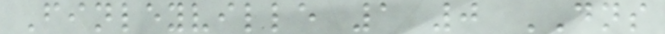Finleyville 1 0 DNS
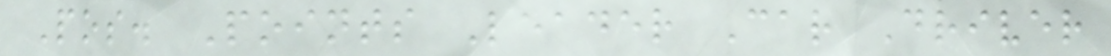Pos. Points Leader Car Driver
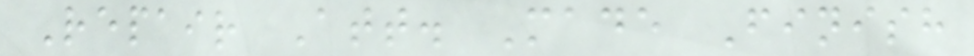Repair Att. Made Finish
